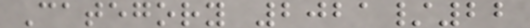Category 2021/22
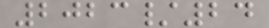2023/24
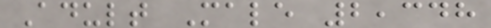Adult Male 2,348
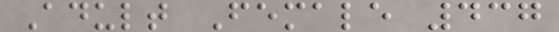Adult Female 437
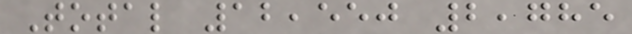Total 12,550 2,785
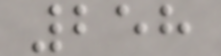258
